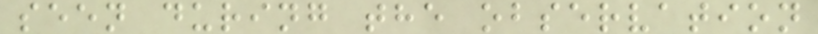seen during the observation
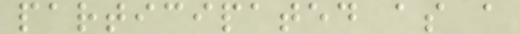participated as a
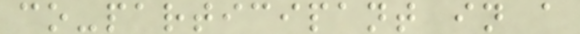co-participant in a
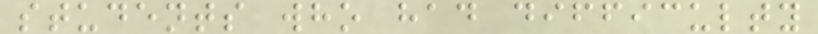students who had difficulty
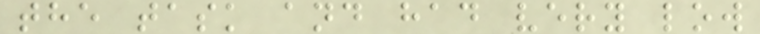the task and had very low
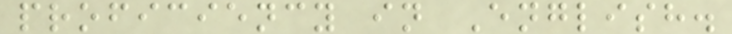proficiency in English.
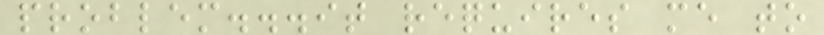problem...it requires me to
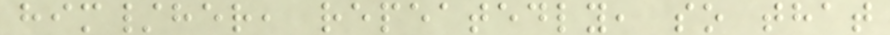him/her, repeatedly, so that
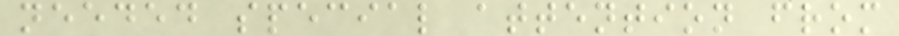needed special attention from
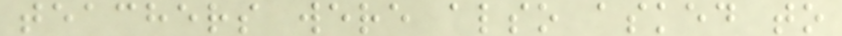teachers were also asked to
